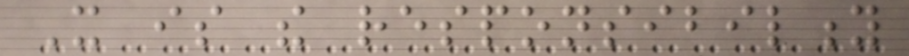It is the responsibility
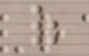of
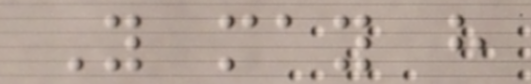You may have
